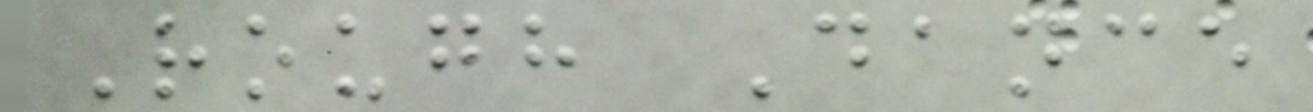Rough Dance
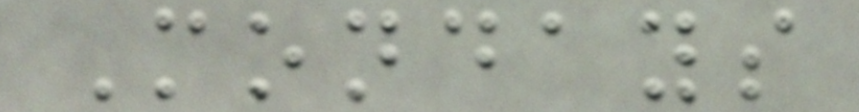Mondays
